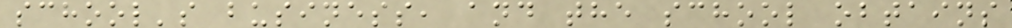school's business, and the school obtains
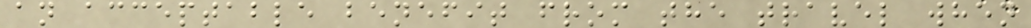an acceptable benefit from the travel when
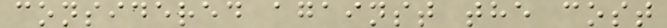considered against the cost
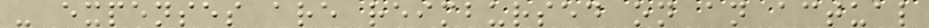- expenses are reimbursed on an actual
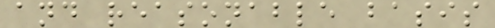and reasonable basis
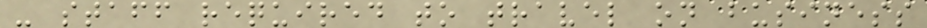- staff required to travel on business
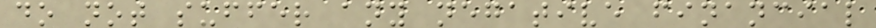do not suffer any negative financial
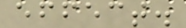effect.
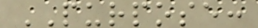PURPOSE:
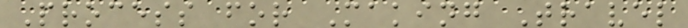Process for Making Travel
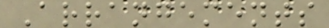Arrangements
